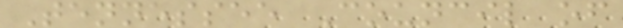Tennessee Council of
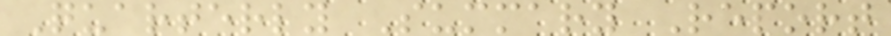Quarterly Summary Report
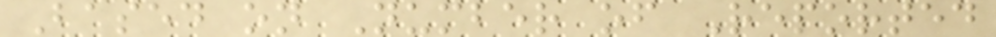Based on Number of Reported
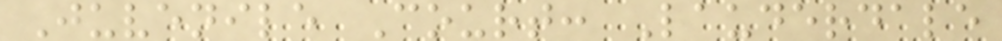Juvenile Court: Lauderdale
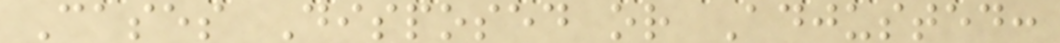Cases Disposed or Adjusted:
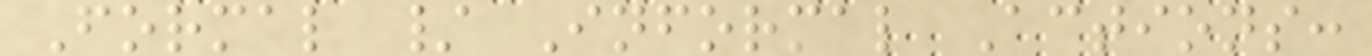Formal / Informal Actions:
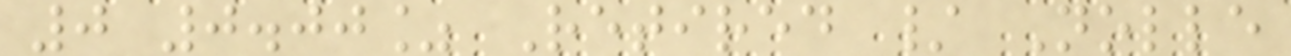0 0.00% Retired / Nolle
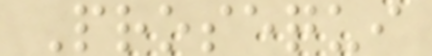Prosequi
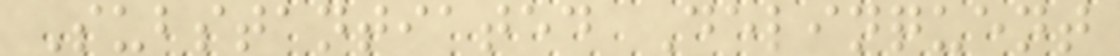Substantiated Delinquent
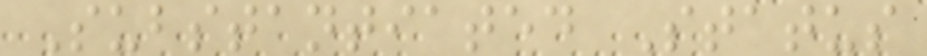Substantiated Status
